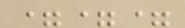===
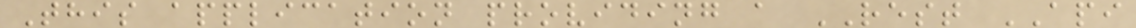This application providing a REST API
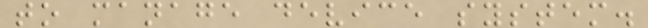to manage device system.
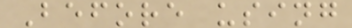Before using
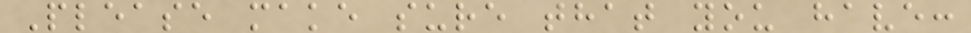Please make sure that you have:
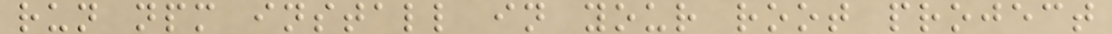run npm install in your root project
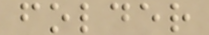folder
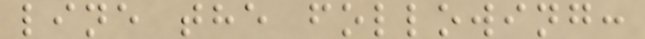line the following:
